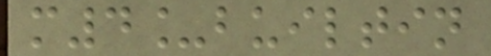m4_builtin
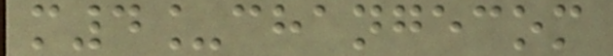m4_changecom
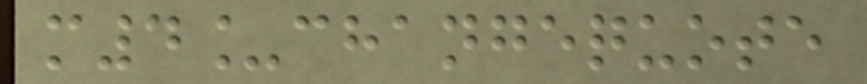m4_changequote
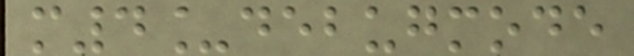m4_debugmode
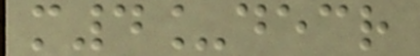m4_decr
